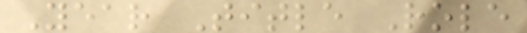Year Title Role
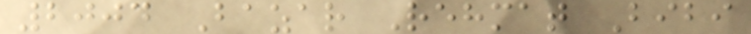2004 Bazar Rehmat Bibi
